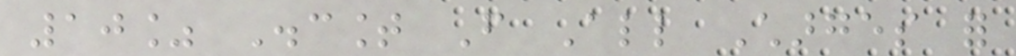10% Discount From All Charges for
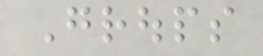Groups
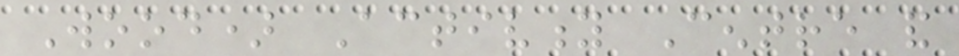Wood) Activity Centre and
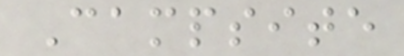Campsite
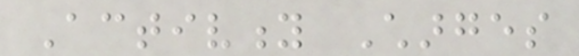Activity Charges
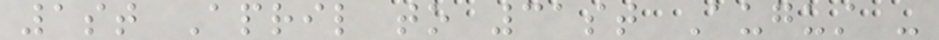1st April to 31st August -
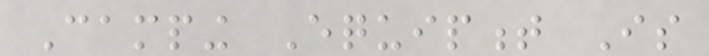Camping Equipment Is
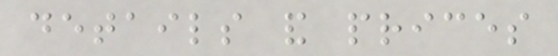details and prices
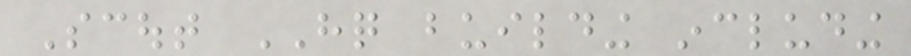Scout HQ building including
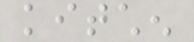kitchen
